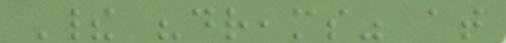Their "dreams" at
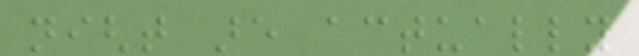night are actually
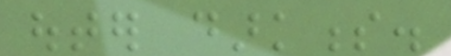outer darkness.
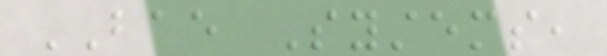BAE Systems,
